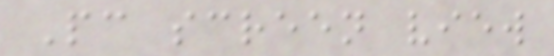Pc screen view
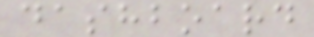dashboard
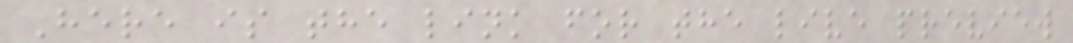Here is the link for the live preview
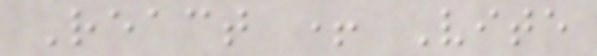React + Vite
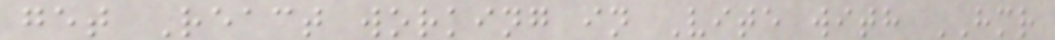get React working in Vite with HMR
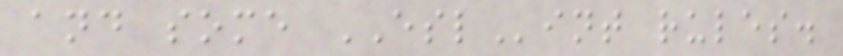and some ESLint rules.
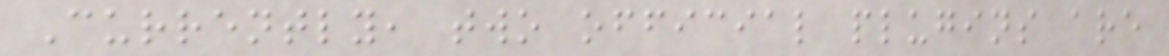Currently, two official plugins are
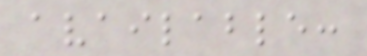available:
